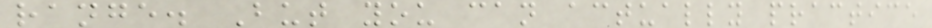range. But you can actually practice
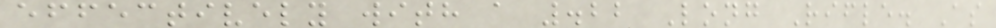effectively with a .22 Long Rifle. As
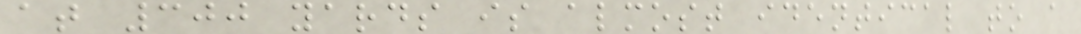at 300 yards is almost identical to a
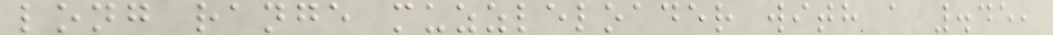long range muzzleloader with a .45,
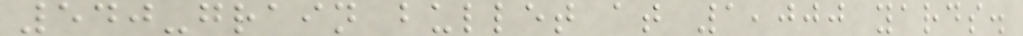540-grain bullet at 1,000 yards.
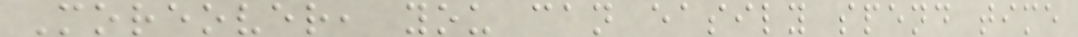Moreover, you can easily spend time
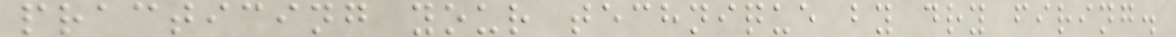practicing your technique by dry firing.
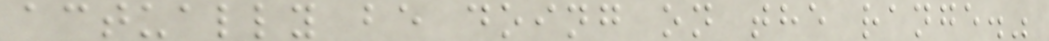actually be doing on the range."
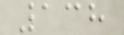138
